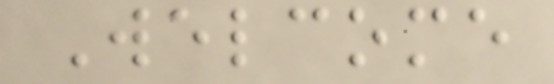Welcome
